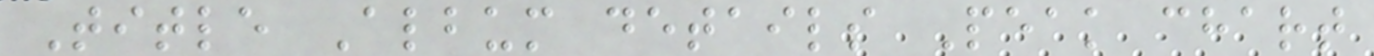Title Album details Peak chart
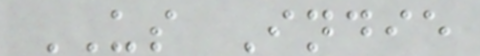US Indie
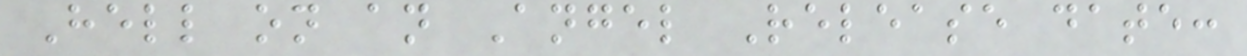Hell on an Angel Release date:
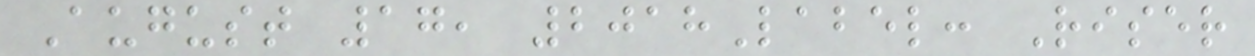August 17, 2018Label: Riser
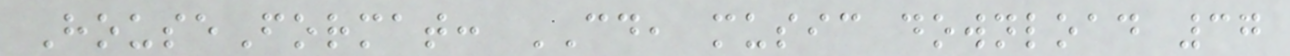HouseFormat: CD, music download 37
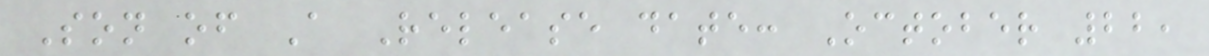Son of A Release date: October 22,
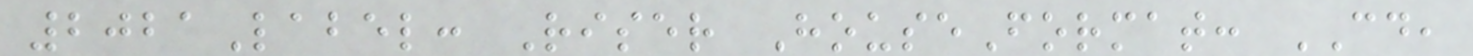2021Label: Riser HouseFormat: CD,
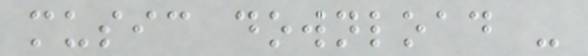music download -
